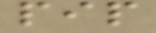pip
